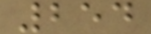254
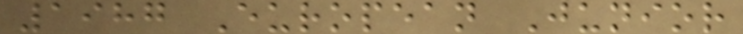1987 European Junior
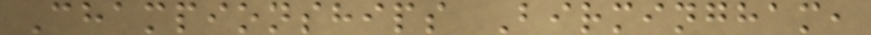Championships Birmingham,
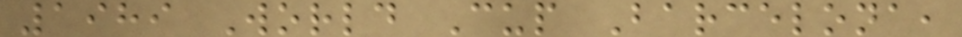1989 World Cup Barcelona,
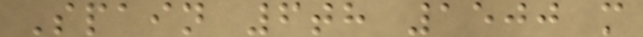Spain 6th 1500 m
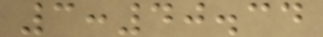3:40.34
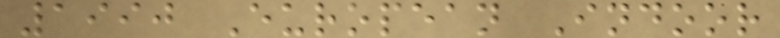1990 European Indoor
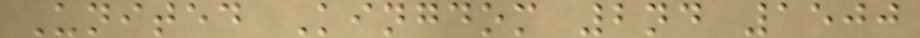United Kingdom 2nd 1500
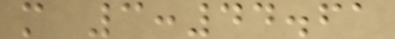m 3:44.61
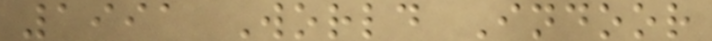1991 World Indoor
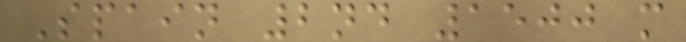Spain 2nd 1500 m
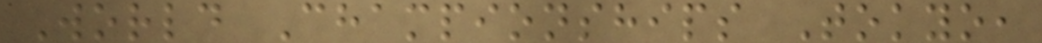World Championships Tokyo,
